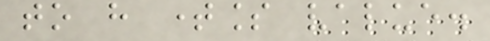to have timeless value.
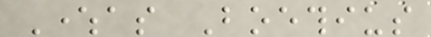Whereas Boethius
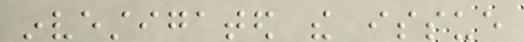investigated the issue
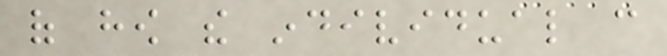of how the individual can
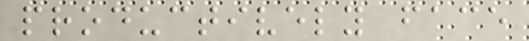productively face
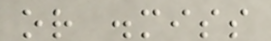or dismiss
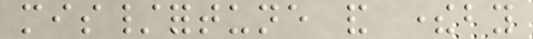mis/fortune and thereby
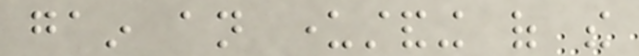gain an understanding of the
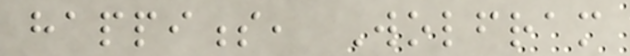happiness, Wolfram
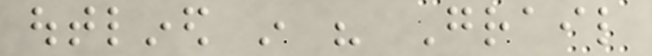outlined in his Grail
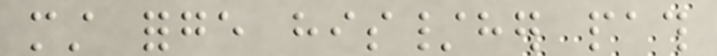must forge his/her path
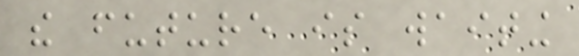the future is waiting
